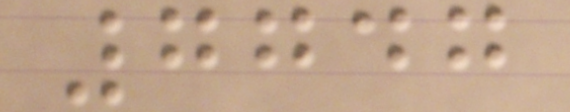7747
